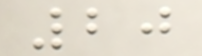20
